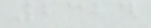2324
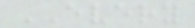EVERY
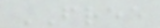FREE
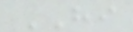HI
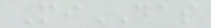MiDAS
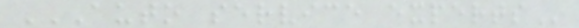AUTO SERVICE EXPERTS
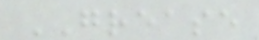GREASE
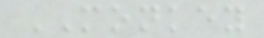MONKEY
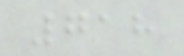718
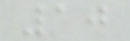10
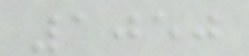1050
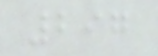297
